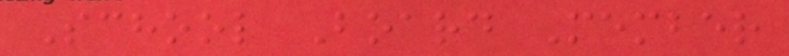School Board Member
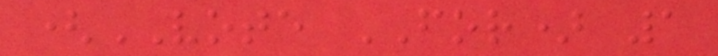(VOTE FOR) 1
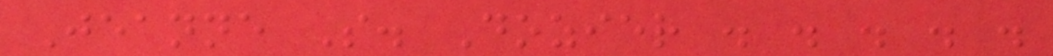Jeanne S. Dozier . . . . .
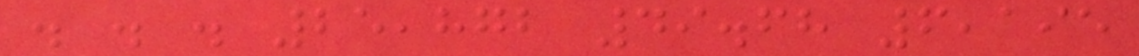. . . 25,872 49.68 6,195
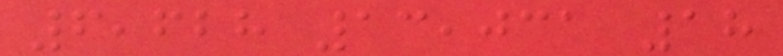6,628 13,031 18
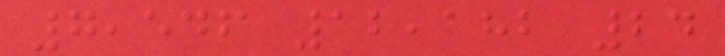7,546 12,182 24
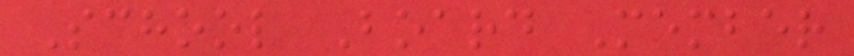School Board Member
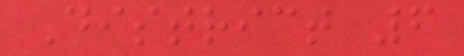District 6
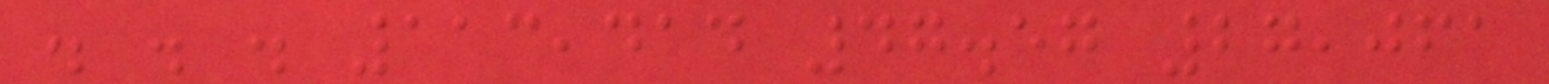. . . 113,414 47.57 27,061
